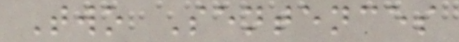Two Sentences
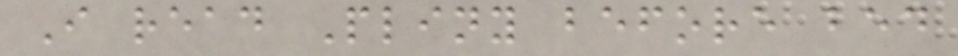I read Pliny before bed
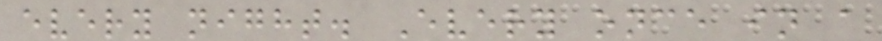every night. Every once in a
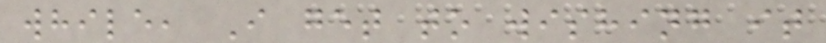while, I get to wishing it
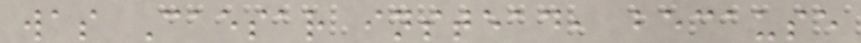was Caesar instead, because
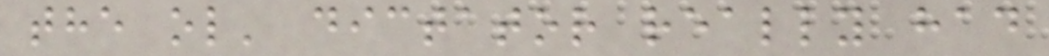the ol' dictator really had
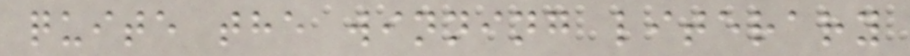quite the winning literary
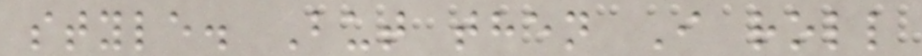style. But then I roll
